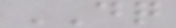DQ
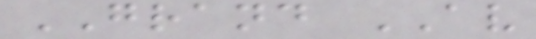GRAND AV
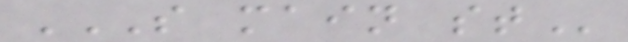S MAIN ST
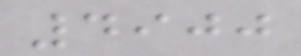4900
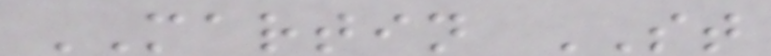MARTIN ST
